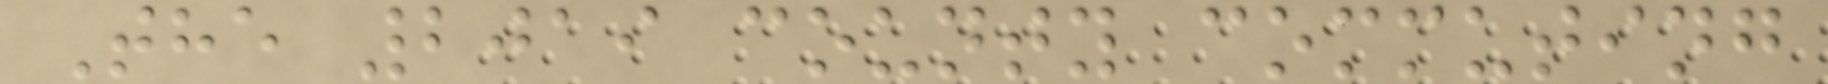The 2019 county commuting
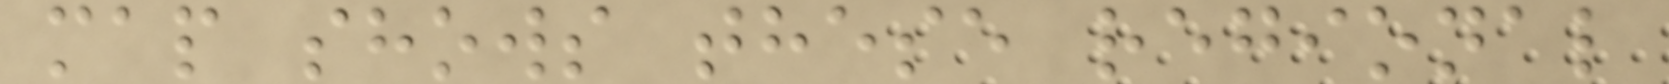map shows these regional
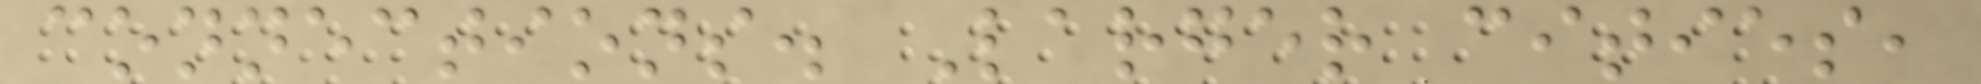connections. Larger cities,
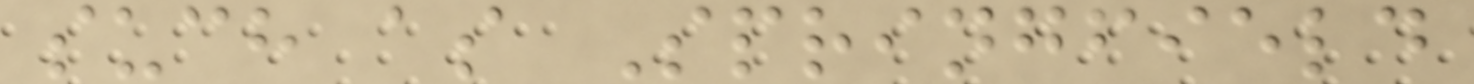such as Springfield
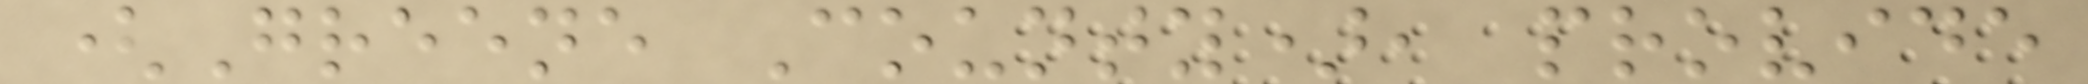(Greene County), provide
